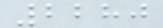2280
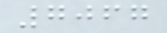7067
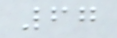67
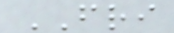FRI
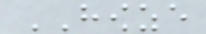HOWZE
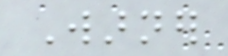Warner
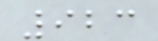923
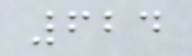624
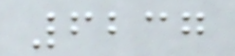6237
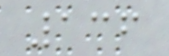136
